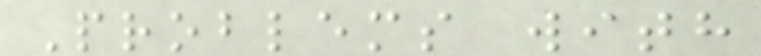Problems with
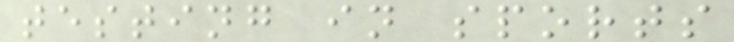testing in sports
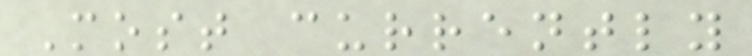Most currently
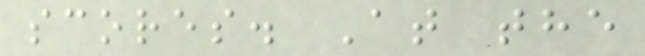scores. At the
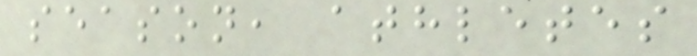season, athletes
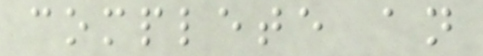complete an
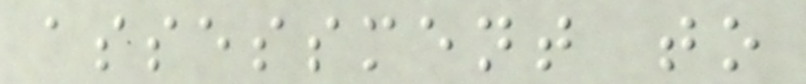assessment to
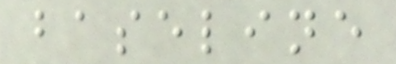baseline
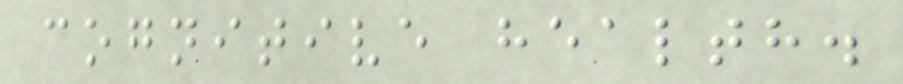cognitive health.
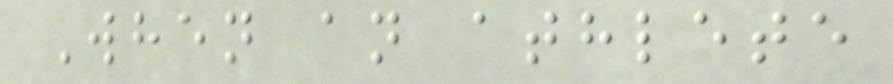When an athlete
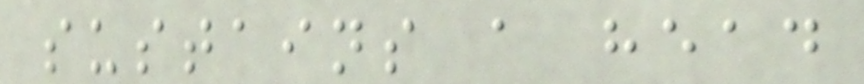sustains a head
